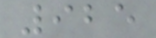925
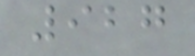927
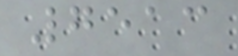7513
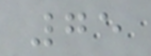75
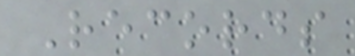Records
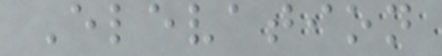Elevation
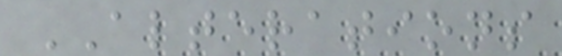ALTERATIONS
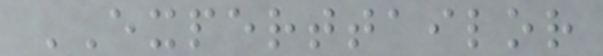EXPERTTAILOR
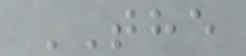THE
